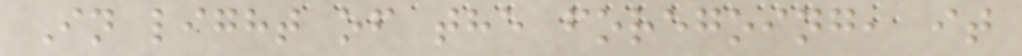In light of the foregoing, it
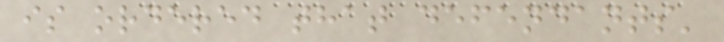is ordered that defendants'
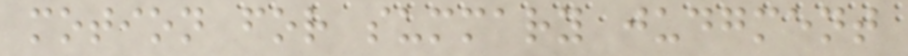motion for summary judgment
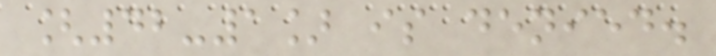[42-1] is denied.
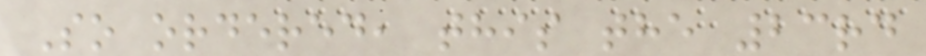So ordered, this the 23rd
